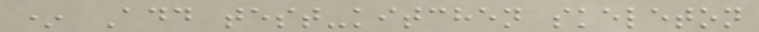* Add test-kitchen skeleton
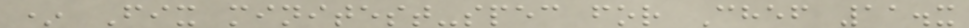* Fix minitest-spec for Chef 11.x
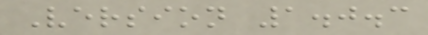Version 1.0.3
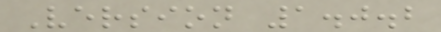Version 1.0.2
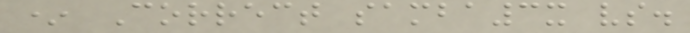* Correct samba3x vs.
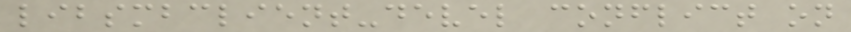libsmbclient-devel conflict on
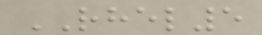RHEL5
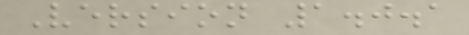Version 1.0.1
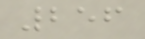256
